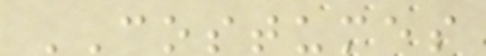COSTUMES
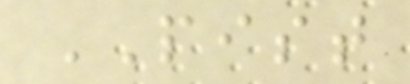PIST
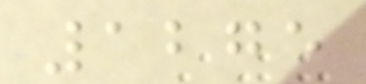1275
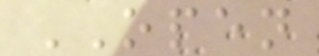OPEN
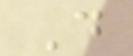D
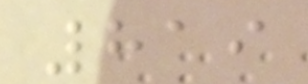819
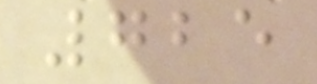725
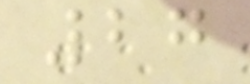27
